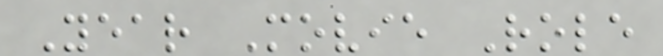Year Movie Role
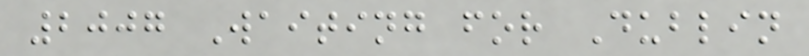2007 Waiting for Dublin
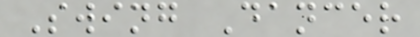Swing Dancer
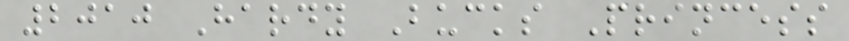2010 Hardy Bucks Princess
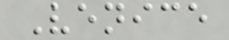Venice
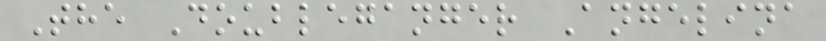The Doubleganger Angelina
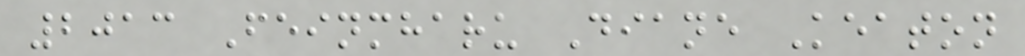2013 Feinmharu Diane Keaton
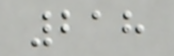218
